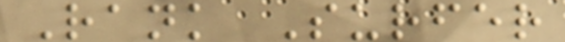Rank Surfer
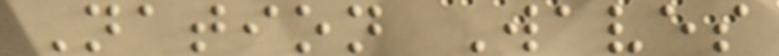Nation Waves
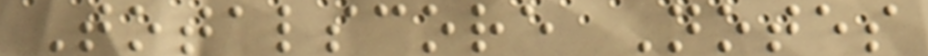Totalscore Notes
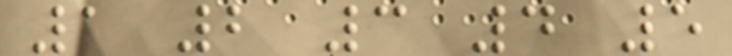1 2 3 4 5
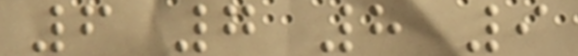6 7 8 9
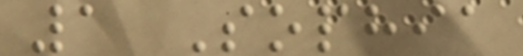1 Sophia
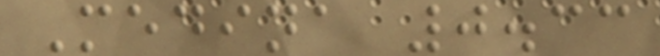Medina 0.33
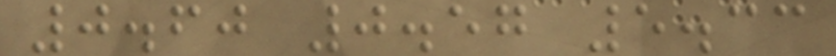0.60 0.57 5.33
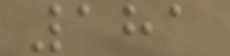181
